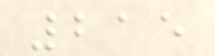215
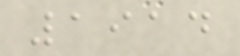1914
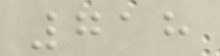718
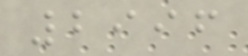2996
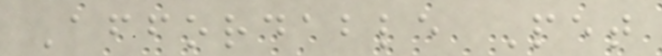Affordable Pet
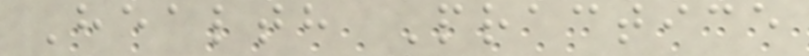Health Practice
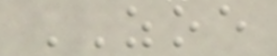ZOE
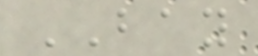BAY
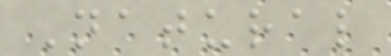Natural
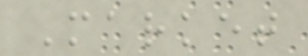Market
